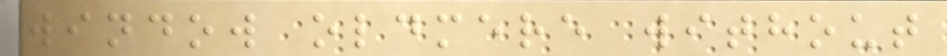window oldmere without
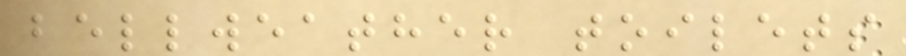bellweather toilets
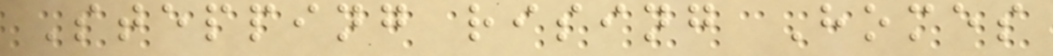Stepping rising Homes
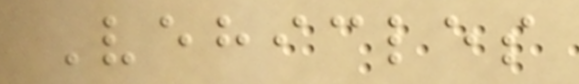Vehicles
